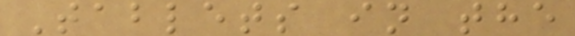Tablets in the
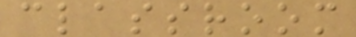classroom
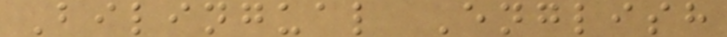Bilingual English
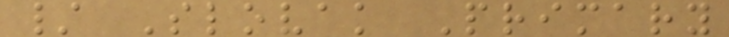/ Slovak Primary
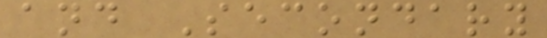and Secondary
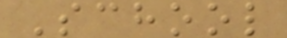School
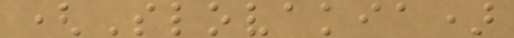(Slovakia)
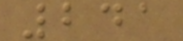241
